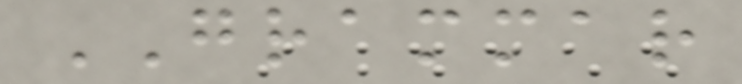GRAMMAR
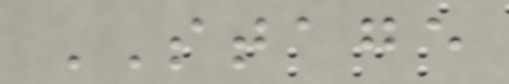STAGE
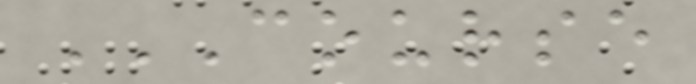COURSE
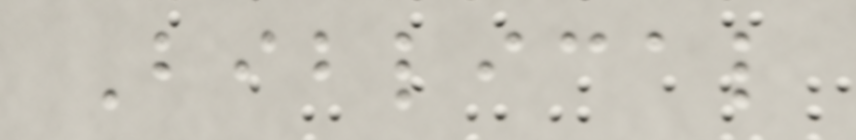Biblical
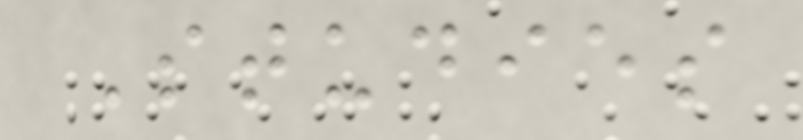Studies
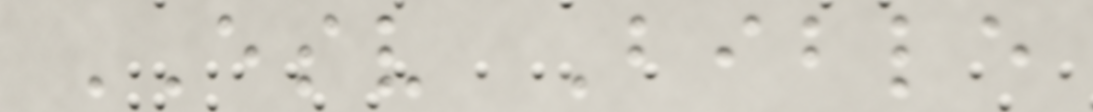ESV Bible
